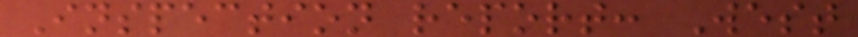Inspection report: West
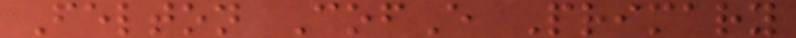Felton CofE Primary
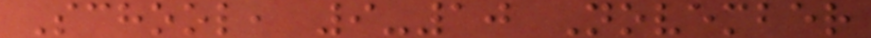School, 9-10 November
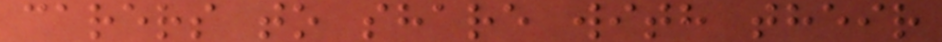carers to share with their
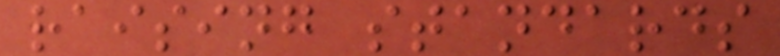raising standards
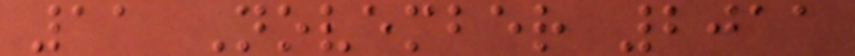11 November 2011
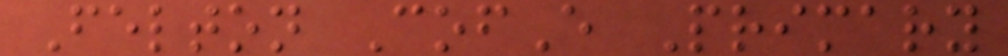Felton CofE Primary
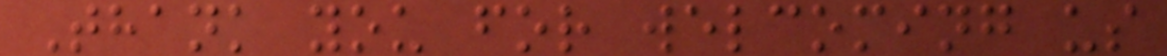Thank you for welcoming us
